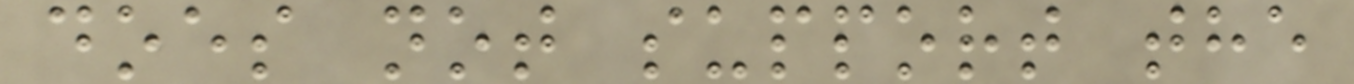does not support the
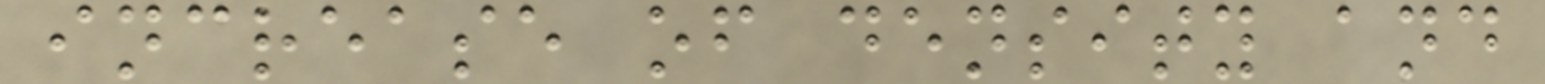increase of density and
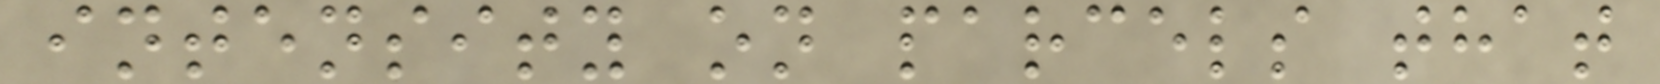intensity on parcels that
